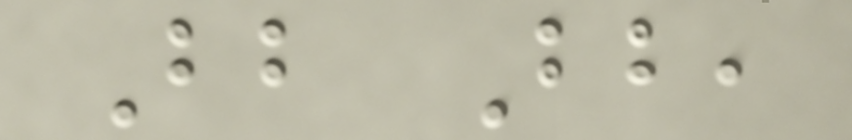Bb Bb,
